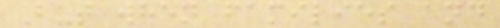But when families and
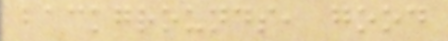backgrounds, good
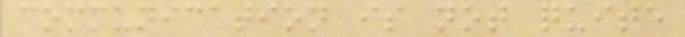communication is not quite
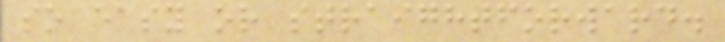so easy or straightforward.
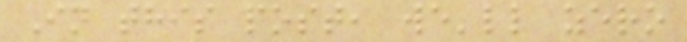In this post, we'll zero
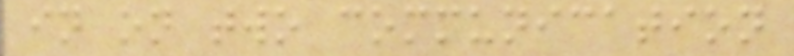in on two communication
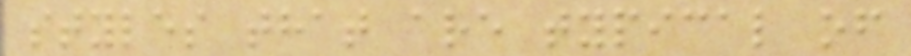styles that are typical of
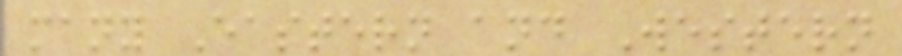many Eastern and Western
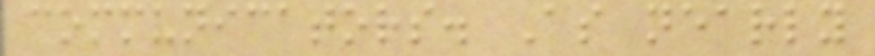communicators. As nearly
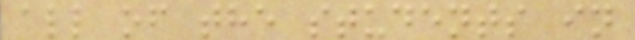all of the students in
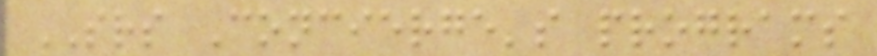SRS Concierge's programs
